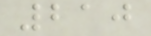210
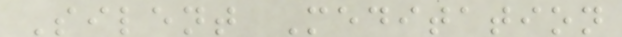Silent Meditation
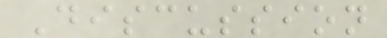Discussion
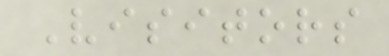Visitors
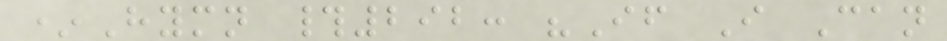*Hymn #292: "If I Can
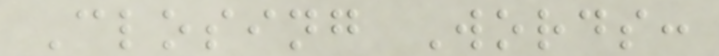Closing Words:
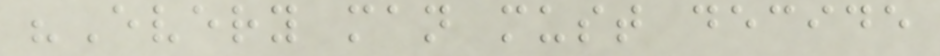"Every man must decide
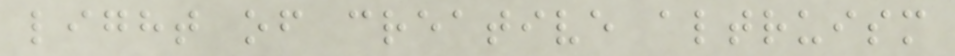light of creative altruism
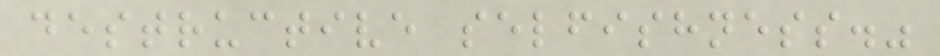destructive selfishness."
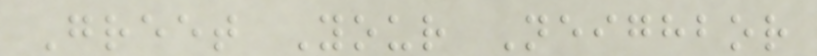Greet Your Neighbor
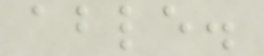able.
